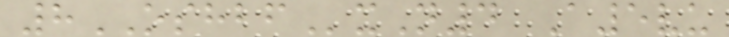8OSHBFxN4 A5vu
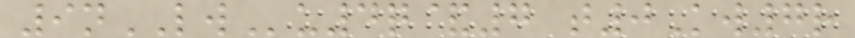9nLWu4q&7 t0Kw7r
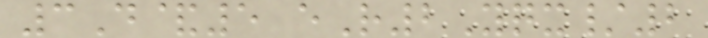3D&5 eR2Yqx/2
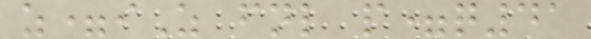z=iZ fnl p=q41
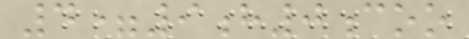4=9h0coo
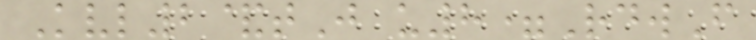Kvl2&tJ u8=RdwF
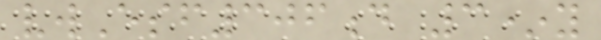vwEsf306d 3*y
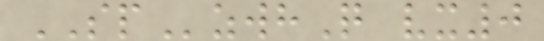SPzwhQ vx0
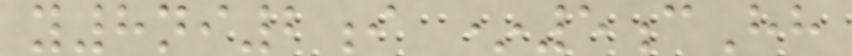y8ni2i *5cHh
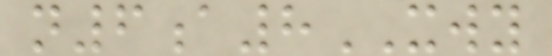n6a8XWY
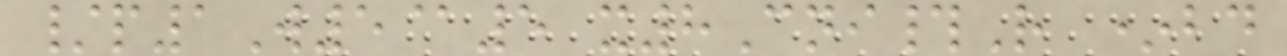/p1W5@5 x8Cni#R *bd
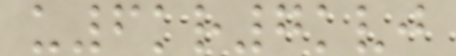u6kr7kvj
